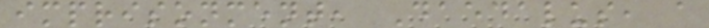imprisonment, Daedalus, a
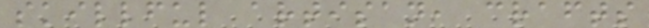skillful artisan, crafts
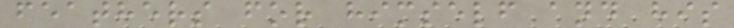feathers for himself and his
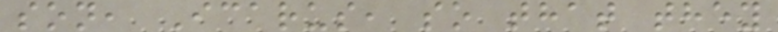son, Icarus, so that they
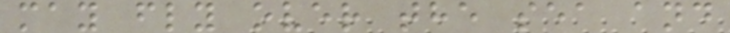may fly over the sea and
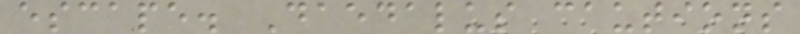escape. Daedalus cautions
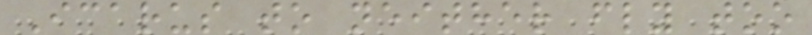Icarus to neither fly too
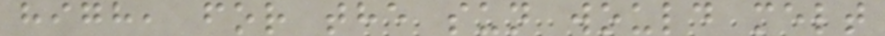high, for the sun would melt
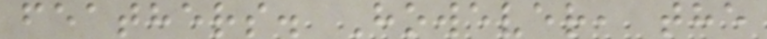feathers. However, the
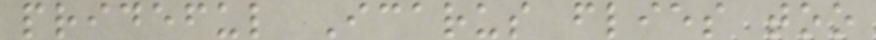prideful Icarus flies too
